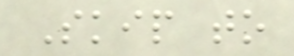Skip to
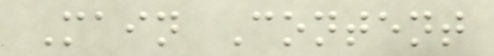Main Content
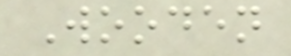Wooden
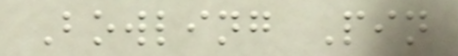Bowling Pin
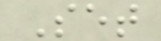Set
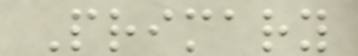Primary
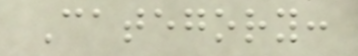Category:
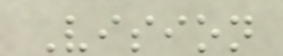Vision
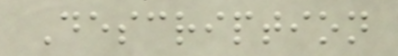Description
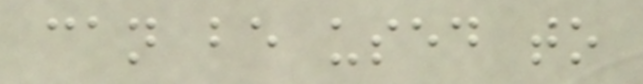can be used to
